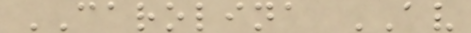CAROLINA AV
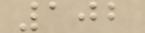102
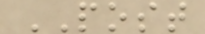POST
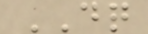DQ
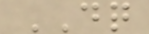DQ
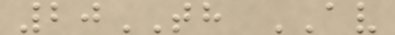20TH AV
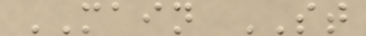MAIN ST
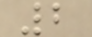2
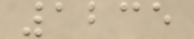1235
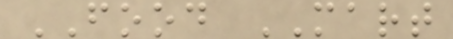FOOD MART
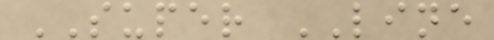SUPER LINE
